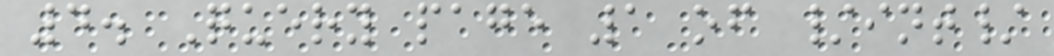4. Query page 1 of /int/
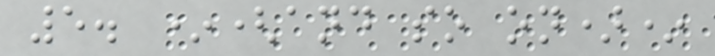5. *(and so on)*
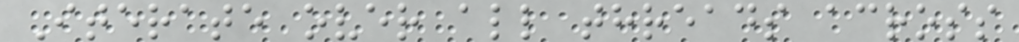Iterate over all threads across
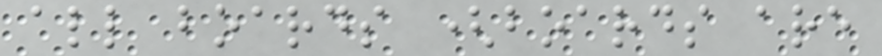all boards (boards are
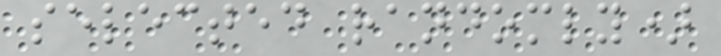selected randomly)
